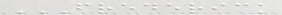FREDERICK
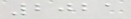2021
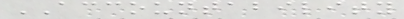ACCOUNTABILITY
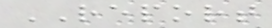REPORT
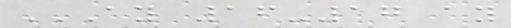AY 16-17 AY
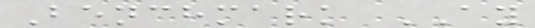Benchmark AY
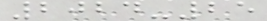2024-25
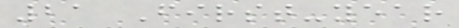21 First-year
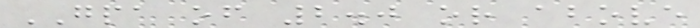GPA of 2.0 or above
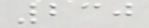230
